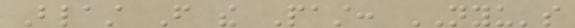Blast From the Past: NYU's
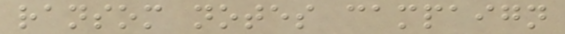ransom notes campaign
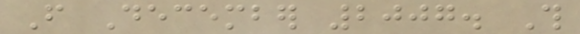From December 2007. This
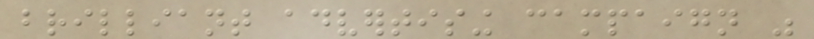brilliant advertising campaign was
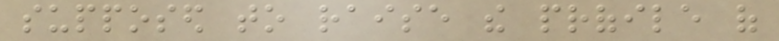supposed to raise the profile of
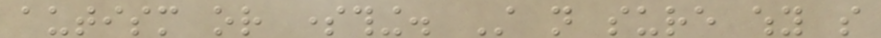autism or something. Still not sure why so
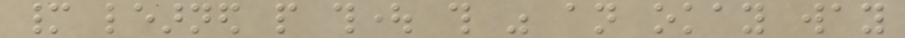many learned people thought this was an okay way
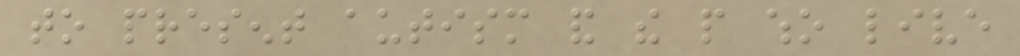to present autism and the people who live
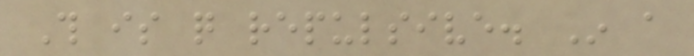This is quite repulsive. In a
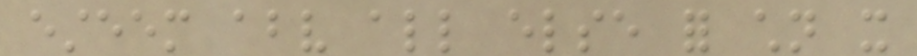esteem above all else for children it
